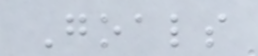Goals
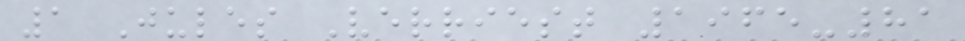1 Jules Verriest 1965-81
